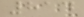814
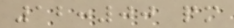12:00 pm
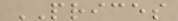PRICES
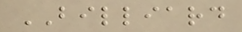BILLIARD
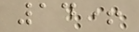14+
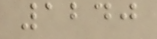1240
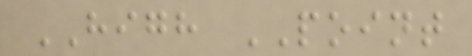HIGH POINT
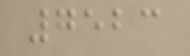7523
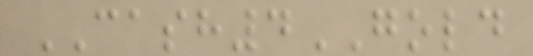CASH4GOLD
